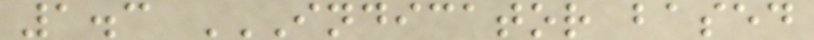1.3 INDICATOR BASED
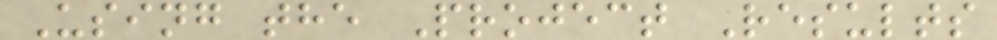Using the Project Results
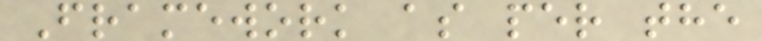Framework as per the
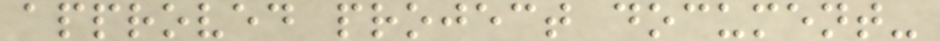approved project document-
